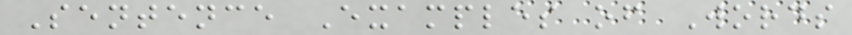Sentence Examples of Words
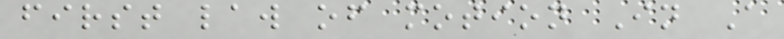first law of motion In A
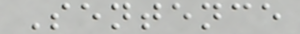Sentence
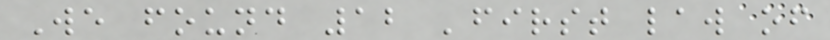We found 12 'first law of
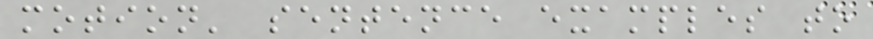motion' sentence examples to
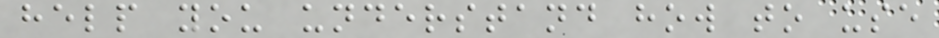help you understand how to use
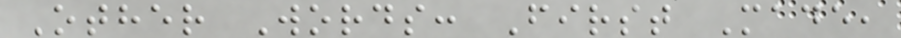Other Words: First Made,
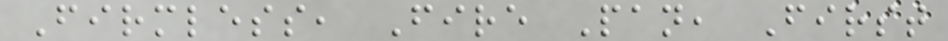Firmless, Fire Pan, First
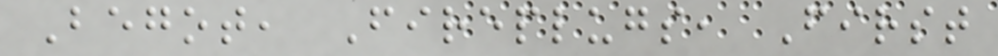Begot, Fireplugs, First
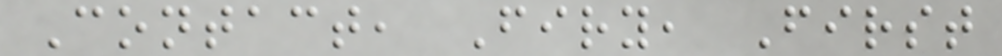Contact, Firy, First
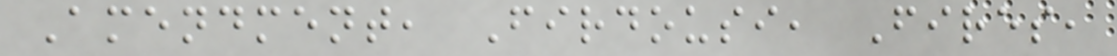Amendment, Firdousi, Fires,
